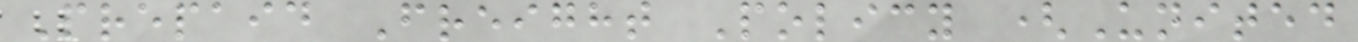Prepaid Freight Policy (United
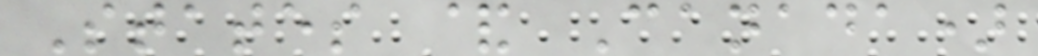States & Canada)
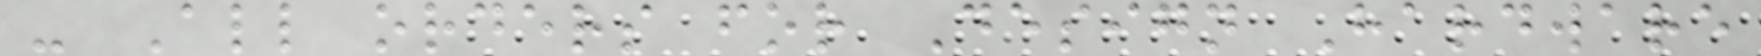- All orders for Design Hardware
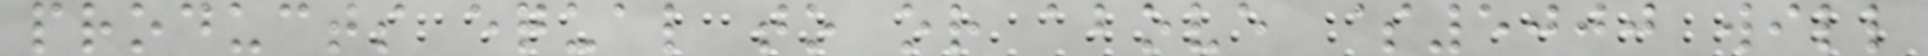products equal to or above $5000 will
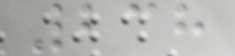238
